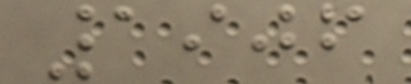1906
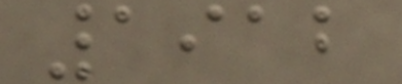1912
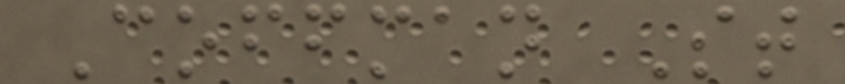Coffman St
